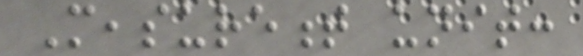Measurement unit:
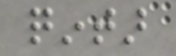qintar
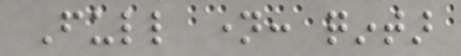Full name: qintar
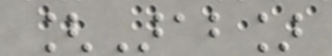[Arab]
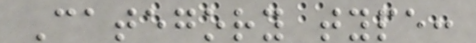Category type:
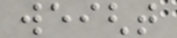weight
